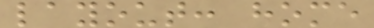layout: home
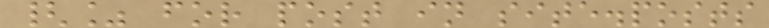{% for post in site.posts
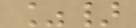%}
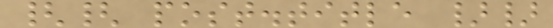{{ post.title }}
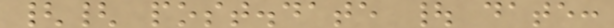{{ post.date | date:
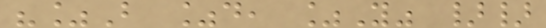"%B %d, %Y" }}
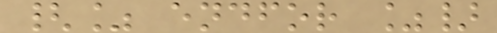{% endfor %}
